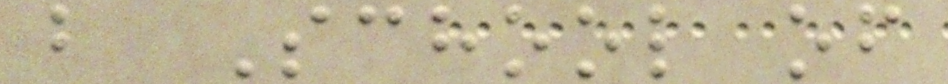b School of
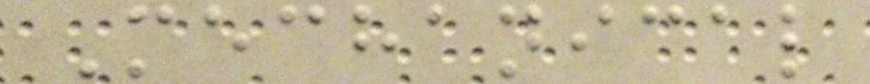Mechanical
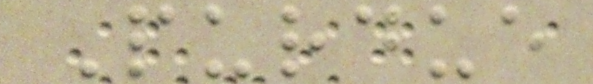Purdue
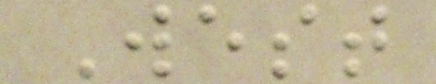West
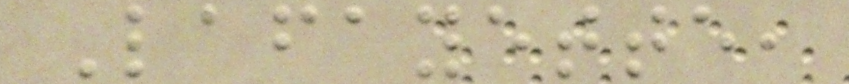Lafayette,
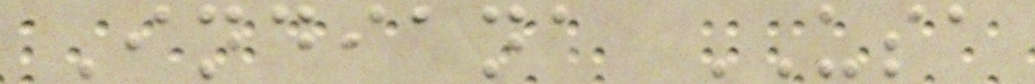Indiana USA
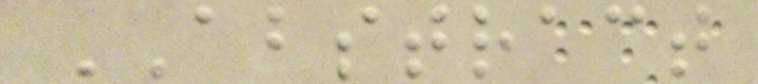ABSTRACT
